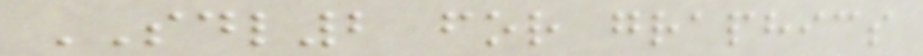SDL2 for graphics
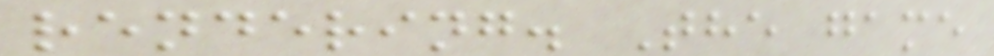rendering. The game
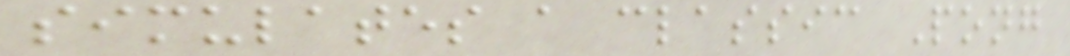simulates a classic Pong
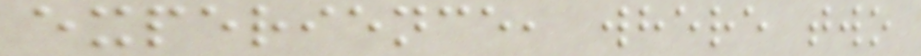experience, where two
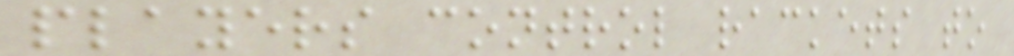players control rackets to
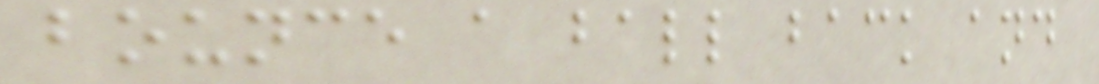bounce a ball back and
